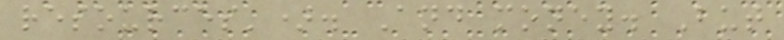resources'). And money. But
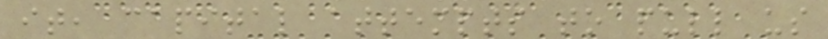it, capital attempts to pull us
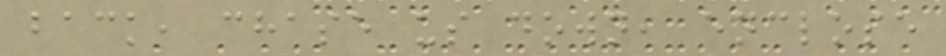back, chase us down, enclose
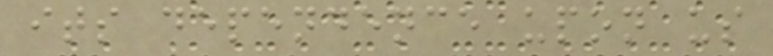its dependence upon us
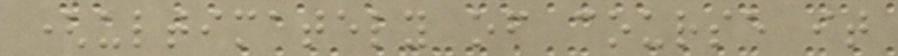(ultimately of course it
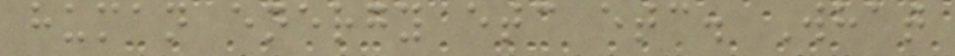human energy etc etc. What
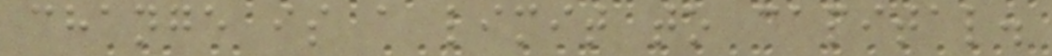change is a limit to capital.
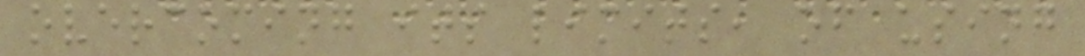overcoming its limits, of using
